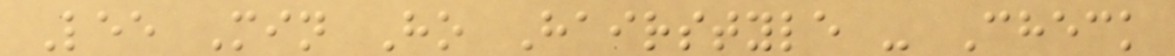Lee Min Ho Hairstyle - Check
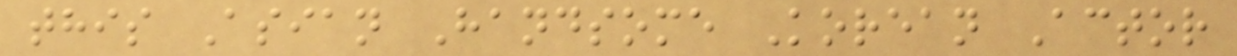this Asian Handsome Korean Actor
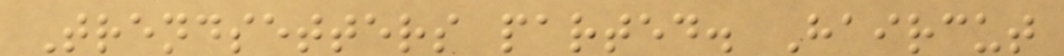Trendsetters parted. Haircut
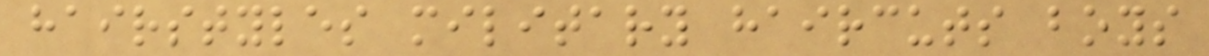hairstyles military haircuts boys
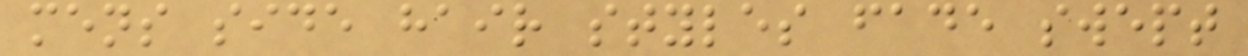mens side hair styles fade swept
